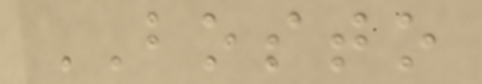BOSTO
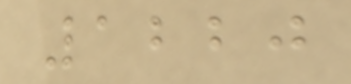1220
